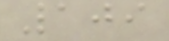109
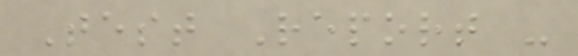Test Report -
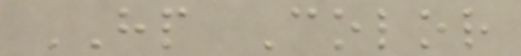HP Color
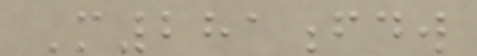M281fdw
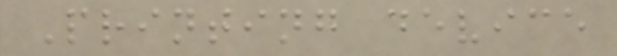Printing device
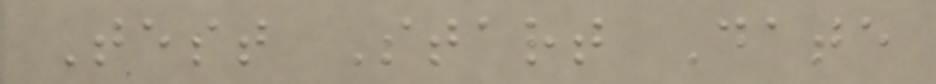Test Start Date
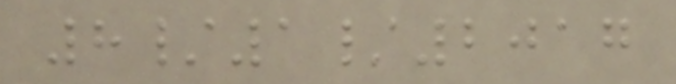8/1/2017
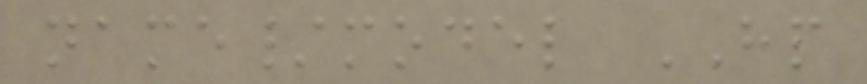name/model HP
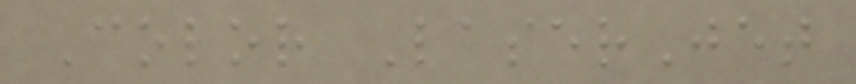Color LaserJet
